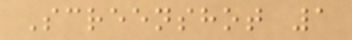Screenshot 1
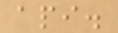api.
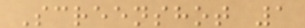Screenshot 1
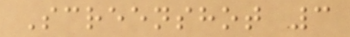Screenshot 3
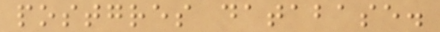postgres database.
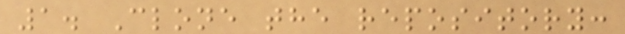1. Clone the repository:
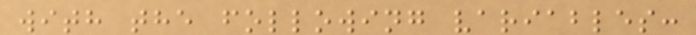with the following variables:
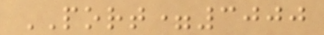PORT=3000
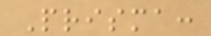Prisma:
